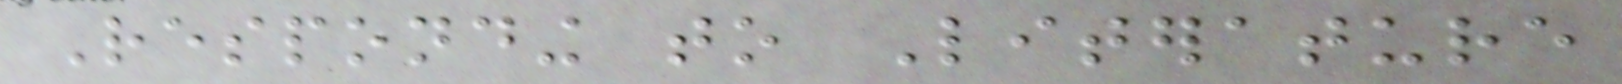Responding to Literature
